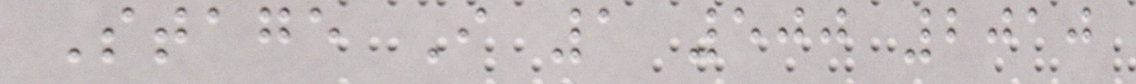Stage I 1 500 2010
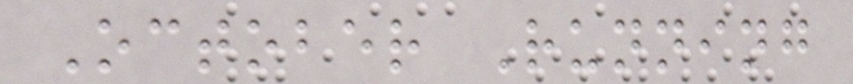October Running
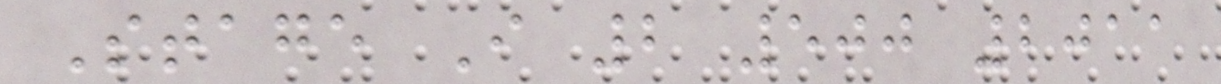Stage I 2 500 2011
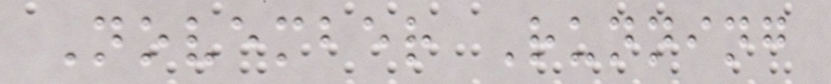November Running
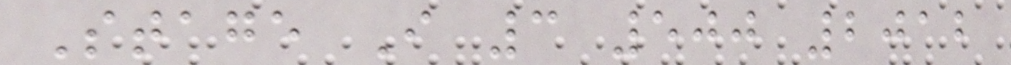Stage I 3 500 2012
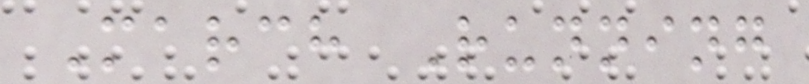March Running
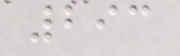293
